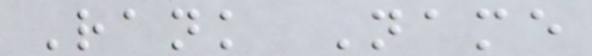Rank Name
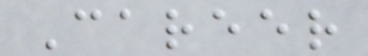Career
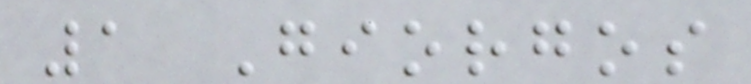1 Giorgos
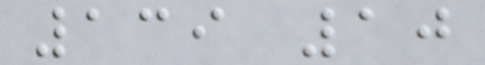139 10
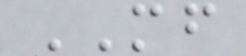MF
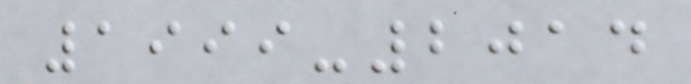1999-2014
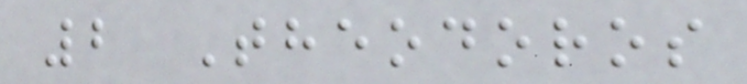2 Theodoros
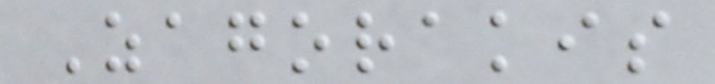Zagorakis
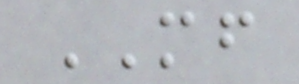MF
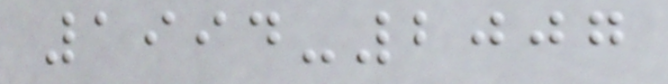1994-2007
